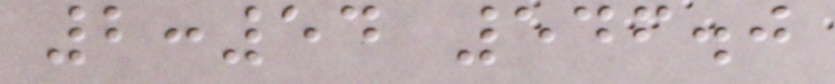2:54 546.0
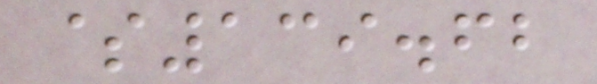$139.62
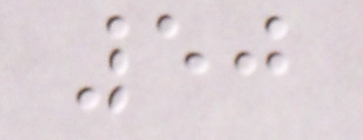50
